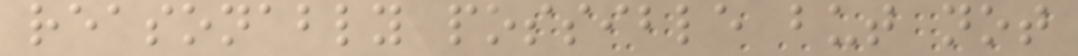reasonably possible but not
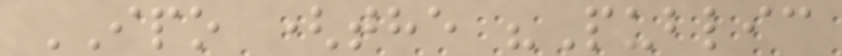IPO (the "Public
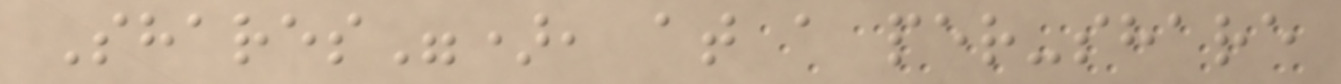Shares"), at a per-share
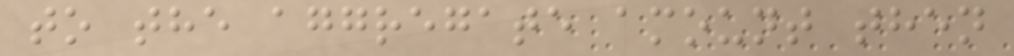to the aggregate amount then
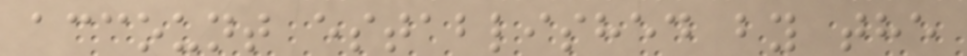account established by the
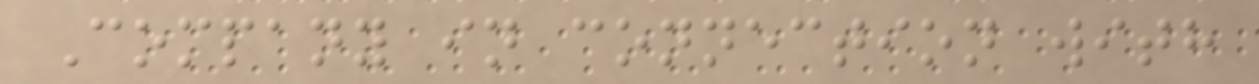Company in connection with
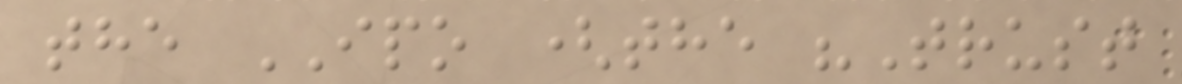the IPO (the "Trust
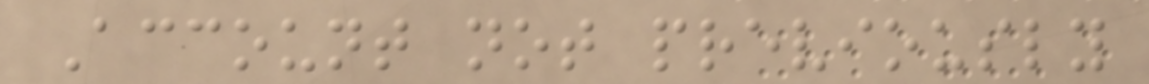Account not previously
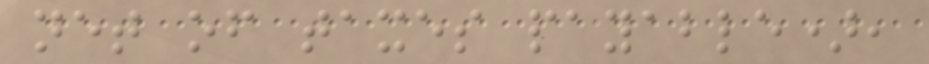net of taxes payable),
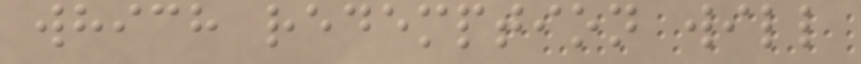which redemption will
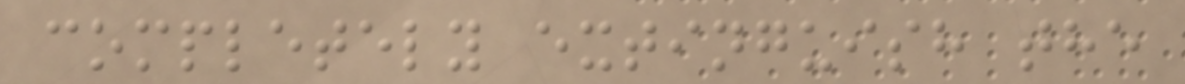completely extinguish the
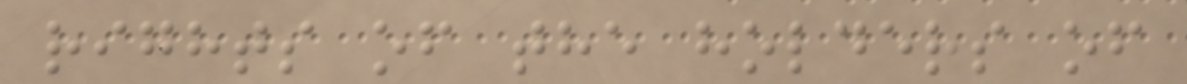rights of the holders of
